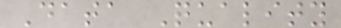Data Quality
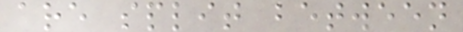are split between
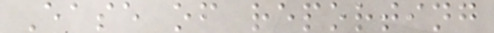Ease of reporting
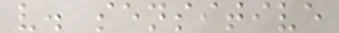v. sensitive
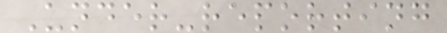Under-reporting
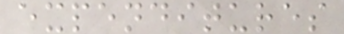expenditures
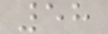58
